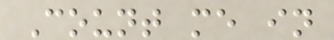Count me in
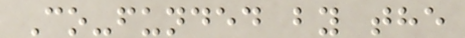Co-funded by the
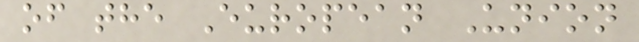of the European Union
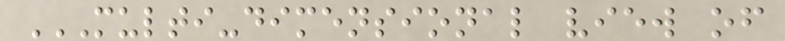MULTI-DIMENSIONAL VIEW OF
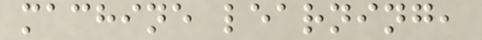machine learning,
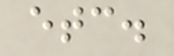etc.
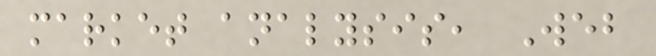market analysis, Web
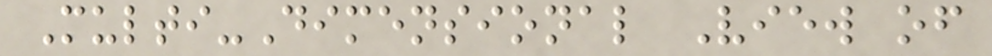Multi-Dimensional View of
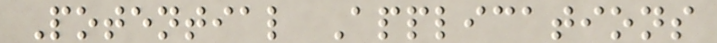Potential Applications
